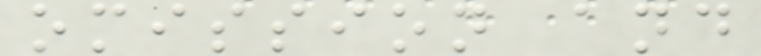omission and
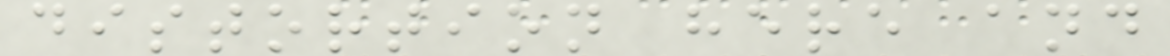distortion here and
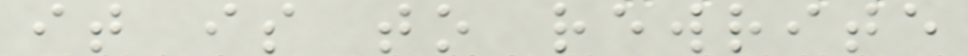it is to rewrite
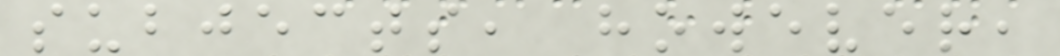subjects, however,
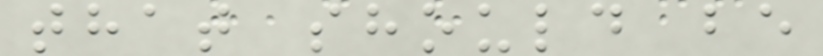that should be
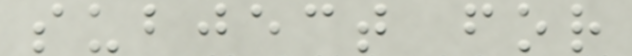subject for
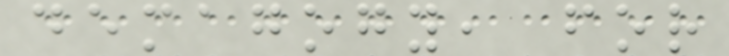demagogy, for
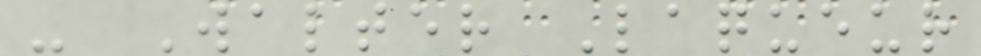- Walter Laqueur
